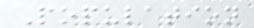Population
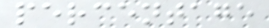percentage
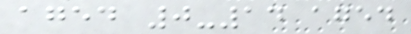aged 0-14 aged
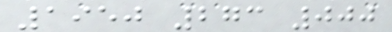1950 273 000
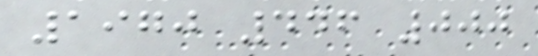1970 446 000
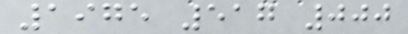1975 517 000
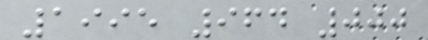1995 964 000
